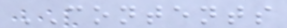CONTENTS
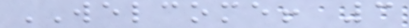WELCOME! 3
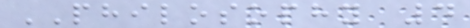PHILOSOPHY 4
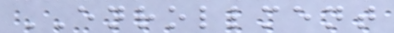ENROLLMENT
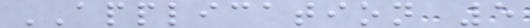APPLICATION 5
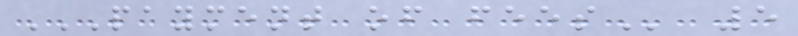PAYMENT OF FEES 5
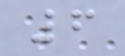6
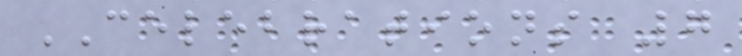CELEBRATIONS 7
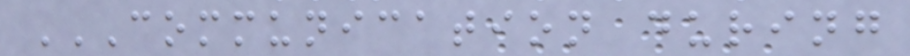COMMUNICATION DURING
